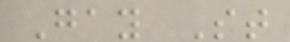Gay St
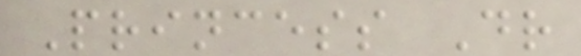Princess Dr
